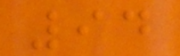94
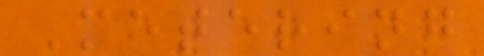Metering
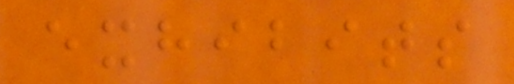exhibits
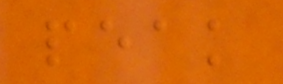peak
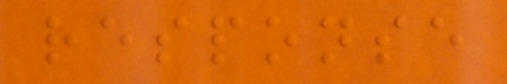response
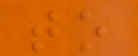to
